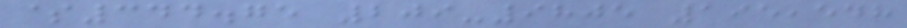$344.75 209-9805 195,548
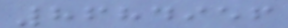8684956
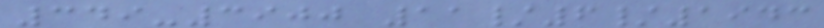349-3900 11/6/1943
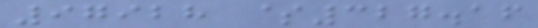97928 $327.16
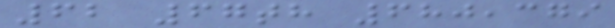62 67th 680,379
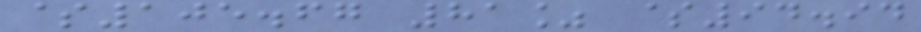$105.67 81% $94.94
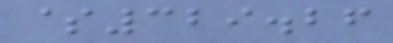$329.26
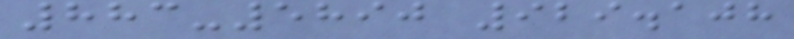883-5890 929.108
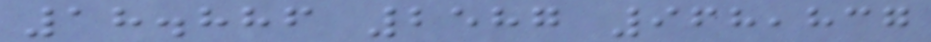18.886 2587 968,837
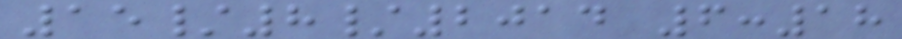15/8/2014 6:18
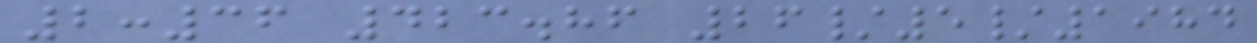2:36 423.86 26/5/1984
